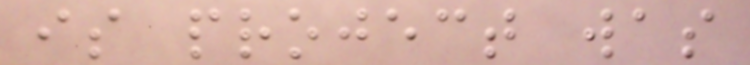is project was
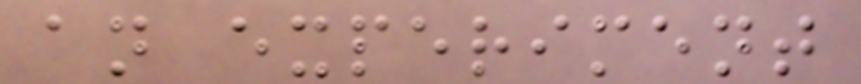an experiment
